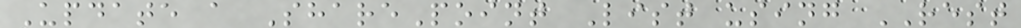Update a SharePoint List using REST
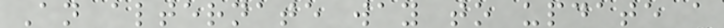An alternate way to update a
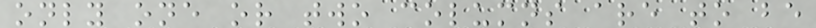only one or two columns are to be
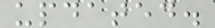updated.
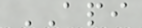API
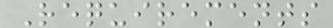Requirements
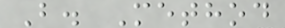B. Method
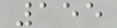155
